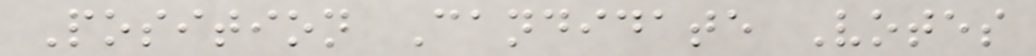Position Candidate Votes
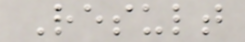Result
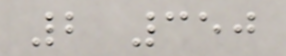2 350
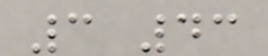3 43
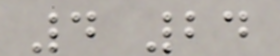4 24
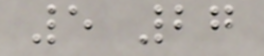5 27
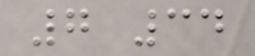7 34
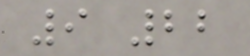9 22
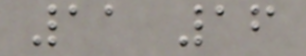11 16
